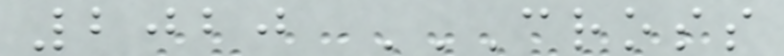2020 CROSS
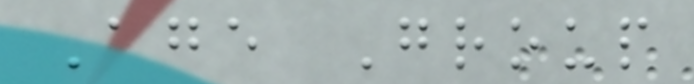Age Group
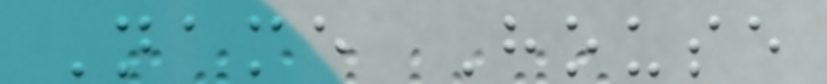Name House
